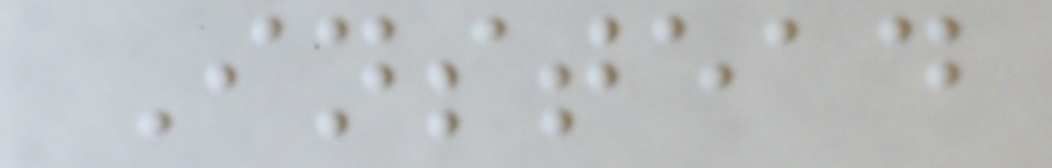Instead
